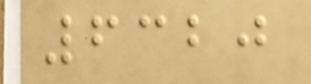6320
